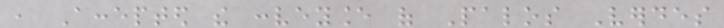, Accepted the conveyance of Palos Verdes
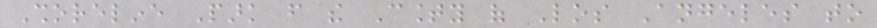Shoreline Park from the County of Los Angeles to
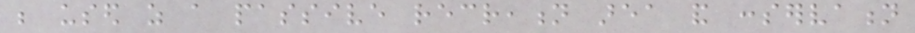be used as a passive recreation area and conservation
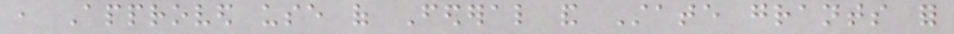, Approved use of Federal and State grants for
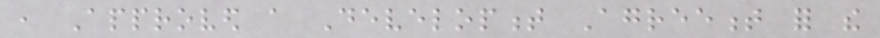, Approved a Development Agreement for the
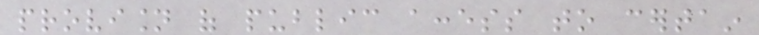provision of public access to certain
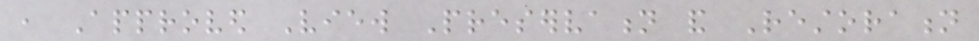, Approved View Preservation and Restoration
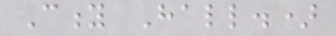City Hall.)
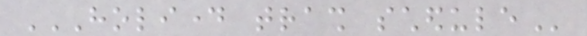HOLIDAY TRASH SCHEDULE
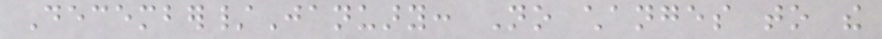December/January: No changes to the
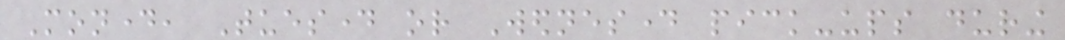Monday, Tuesday or Wednesday pick-ups during
